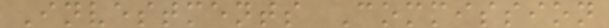Investments Commission
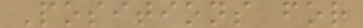Positions for
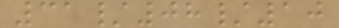31/08/10
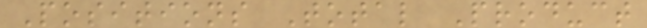Positions Total Product
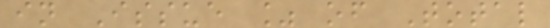in Issue % of Total
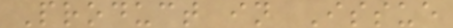Product in Issue
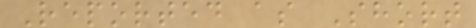Reported as Short
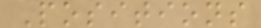Positions
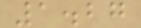1.27
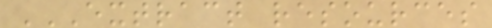EXTRACT RESOURCES
